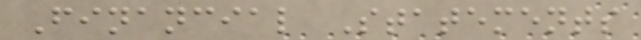Financial Statements
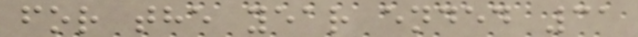for the year ended 31
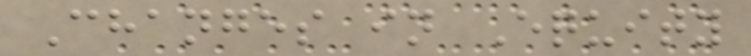Changes in Equity
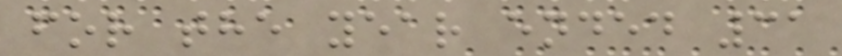for the year ended 31
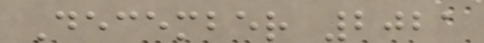December 2021
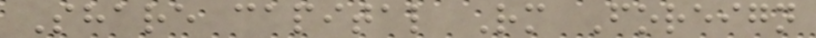Share capital Rm Foreign
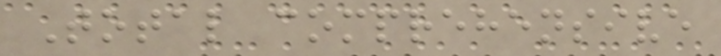Total comprehensive
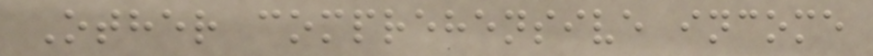Other comprehensive income
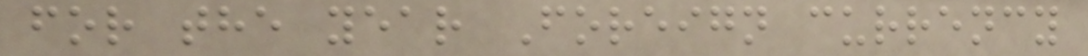for the year Foreign currency
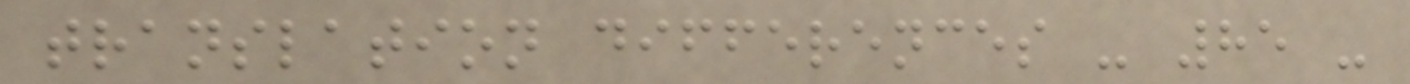translation differences - 85 -
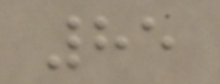85
